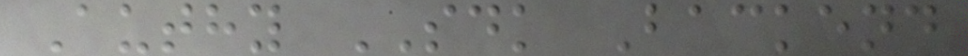Authy SDK Backend
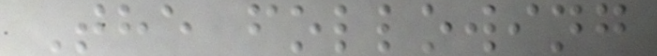The following
